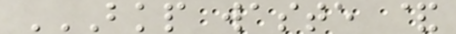BKP WASTE &
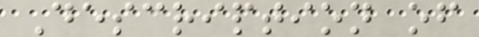Description of
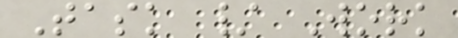Task / Work
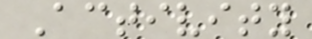Activity
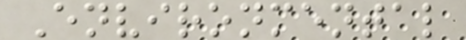Environmental
